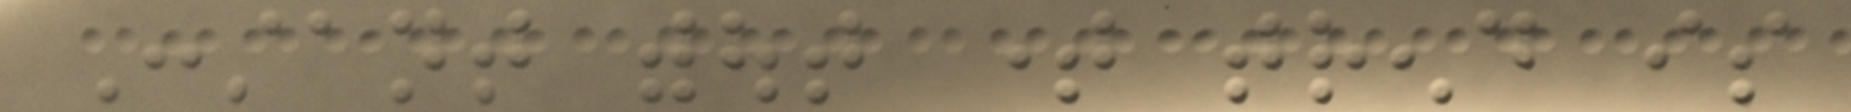Constant without time trend is
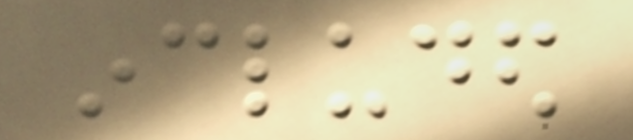included
